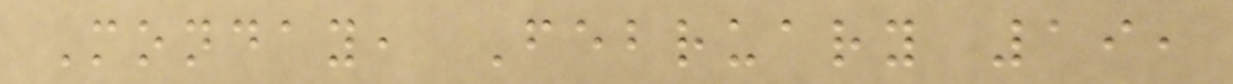Monday, February 19,
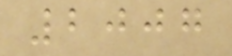2007
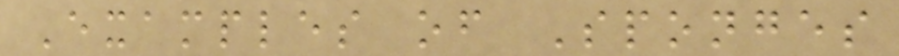Examples of Sponges
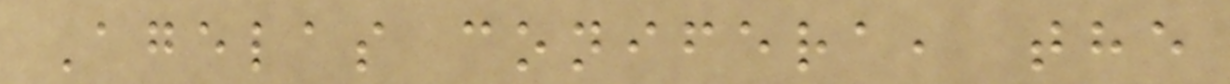Agelas conifera, the
